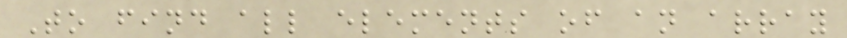To find all elements of an array
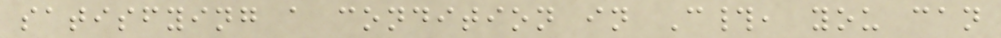satisfying a condition in C#, you can
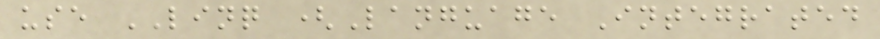use LINQ (Language Integrated
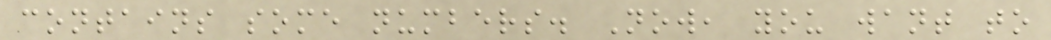contains some numbers. Now, you want to
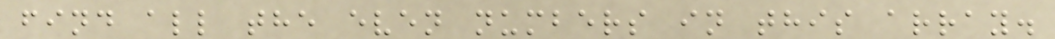find all the even numbers in this array.
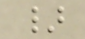}
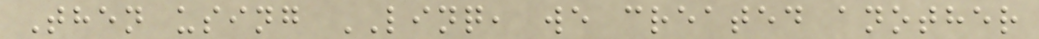Then using LINQ, we created another
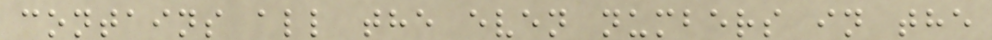contains all the even numbers in the
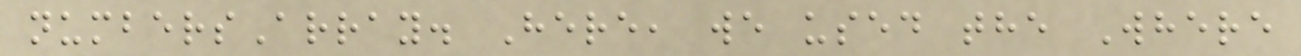numbersArray. Here, we used the Where
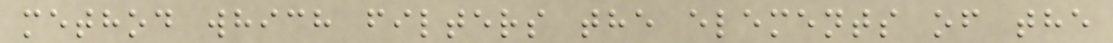method which filters the elements of the
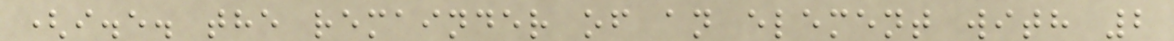(i.e. the remainder of an element with 2
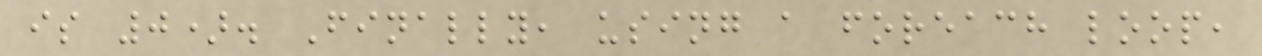is 0). Finally, using a foreach loop,
